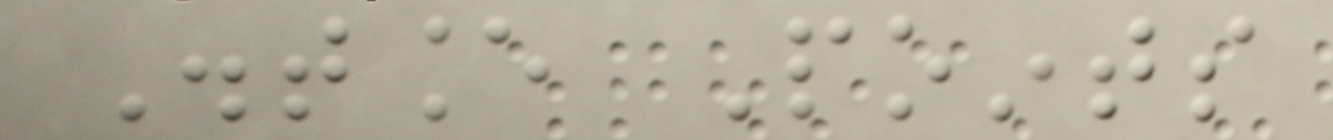Distance Points
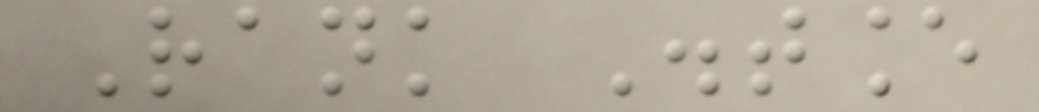Rank Distance
